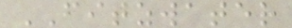FITZWATER
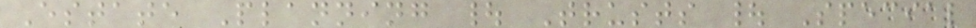Estate Planning | Trusts | Special
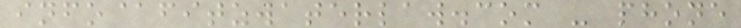info@fitzwaterlaw.com - phone
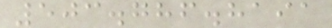503.786.8191
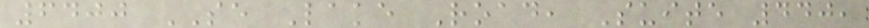6400 SE Lake Road, Suite 440,
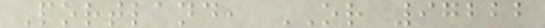Portland, OR 97222
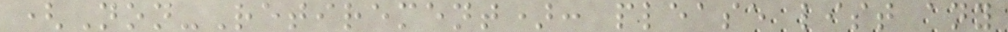(Non-Retirement): please list any
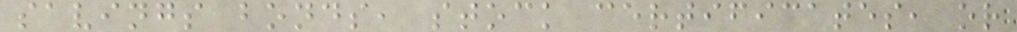savings bonds, stock certificates, or
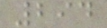294
